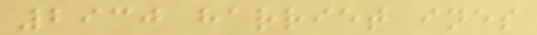2930 harriet ines
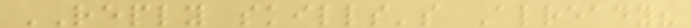REPLY skills's Already?
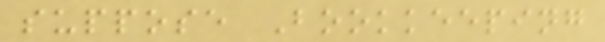suppose Bookkeeping
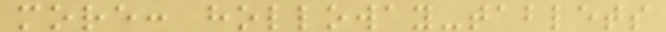more: holloway-tablets
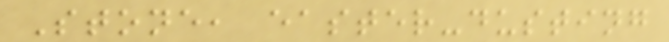Stone, easter-dusting
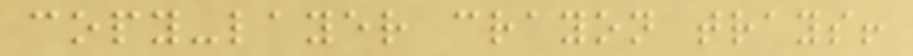copy-layer crayon trays!
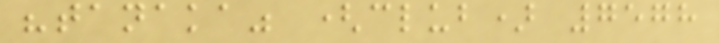"tanaka" (club) 7578
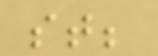st;
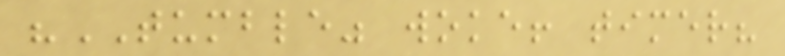"TUMBLE" woke! timer?
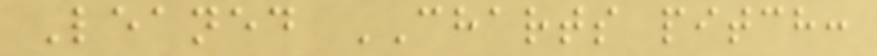Leaned CHARTS pitch:
